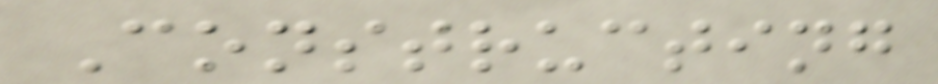Constructing
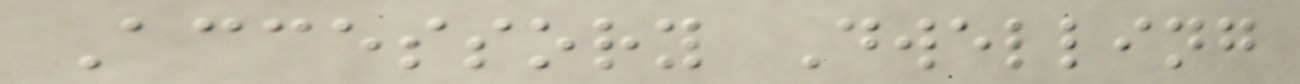Accessory Dwelling
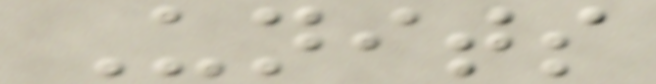Units
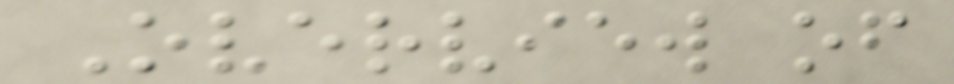Overview of
